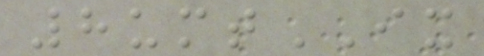8umtIX
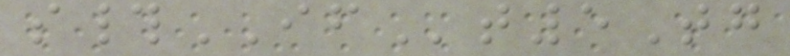s#IFt5Tg
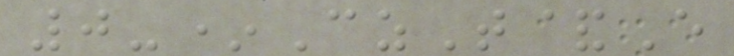0-*CzT&E
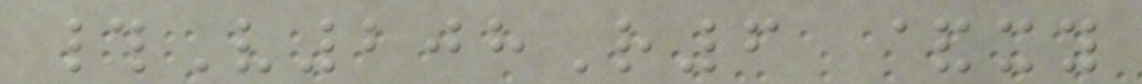#V208R6 &xy
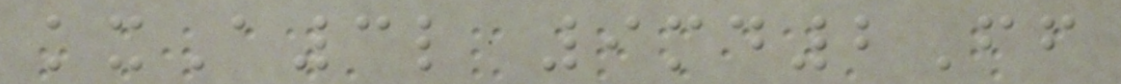kxA3l 9md2Ff
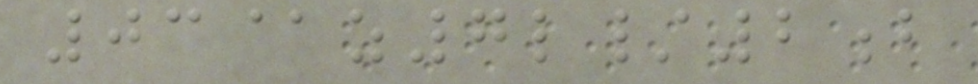03@z7l/2b
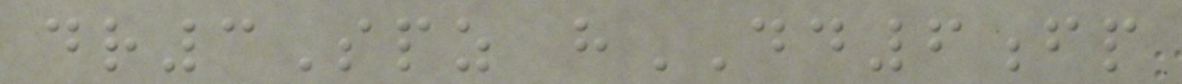dr3Spz hDD6fp
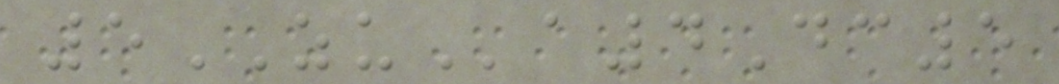5ZUa4Dc5
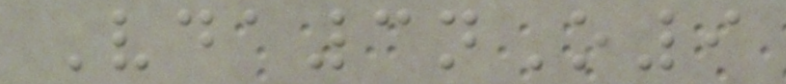Vda3nO9
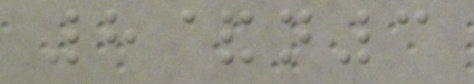8&n3
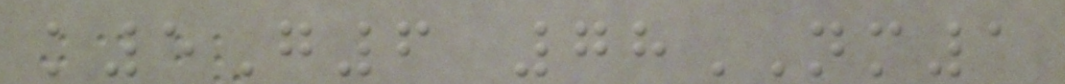k5G6 78NM1
